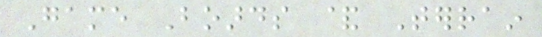Game Boards & Terrain
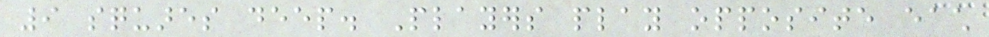9 squares deep. Players play opposite each
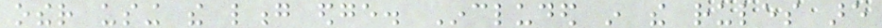other using the long edge. Included in the rules are
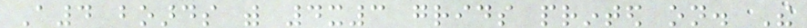A4 boards with 4x3 grids printed on. The
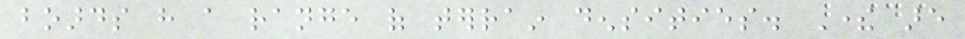boards have a range of terrain densities. There are
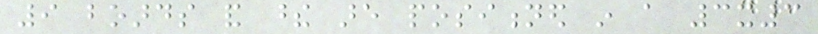9 boards and these are positioned in a 3x3
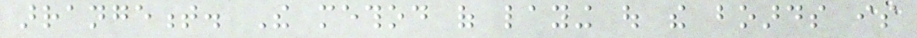arrangement. The method of laying out the boards is
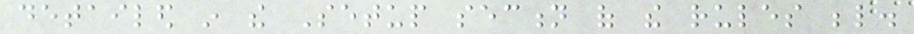detailed in the Setup section of the rules below.
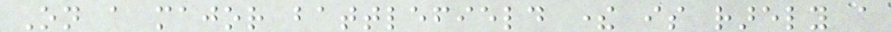On a major battlefield there is rarely a
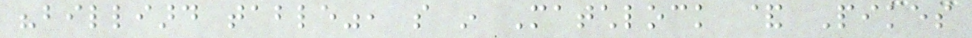"billiard table", so in Matchlock & Pikes
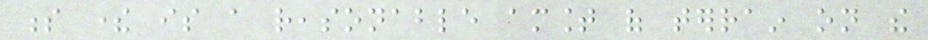s there is a reasonable amount of terrain on the
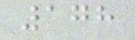178
